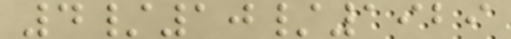4/10/1929
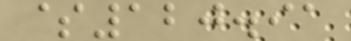$120.91
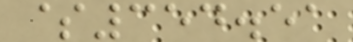$354.51
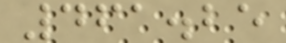461.25
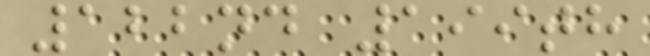122nd 199th
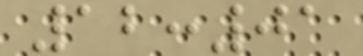12:01
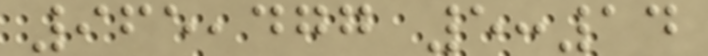965,477 5:14
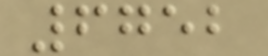6752
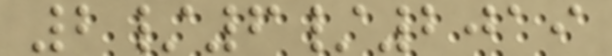2/6/2019
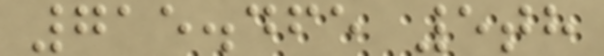715.465 5th
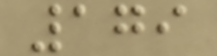179
